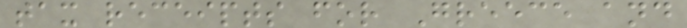tax receipts for Greece and
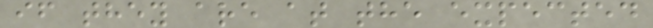if they are at the expected
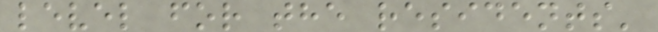level for the residents'
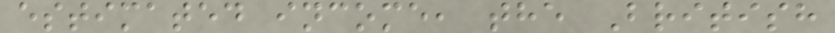estimated income, the British
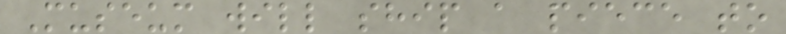Museum will ship a piece to
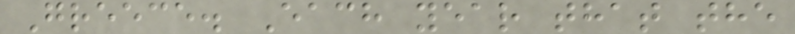Greece. Each year that the
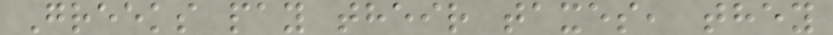Greeks pay their taxes, they
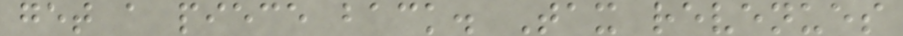get a piece back. Tax revenues
